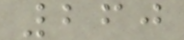260
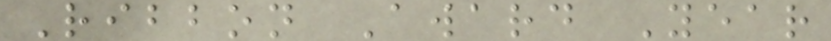Ribbon Award Year
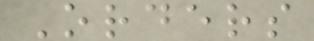Orders
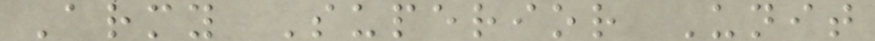Army Superior Unit
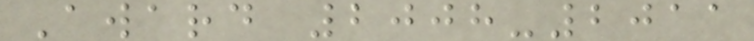Award 2008-2011
